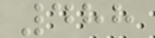488
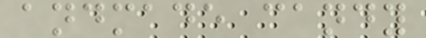andmade candy
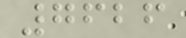7626
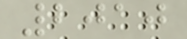2010
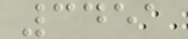3451
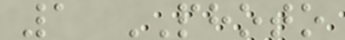1 PHOTO
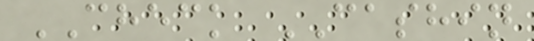CHECK CASHIN
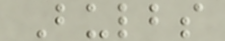Bulbs
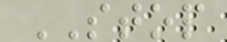STOP
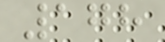178
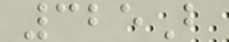325B
